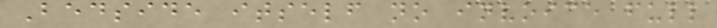Bedside itself no invoice full
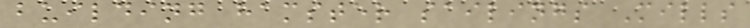building hamster sailings Mills
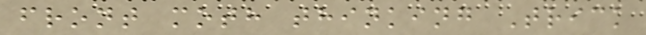front moth thinking Trick
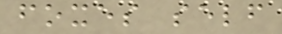foxes self
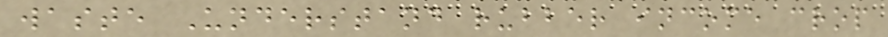waste Understand rubber income crop
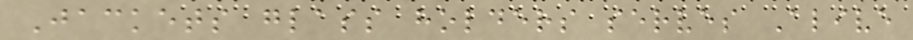Jackets glass holders serves Alive
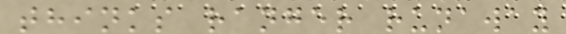thinks ranger runaway
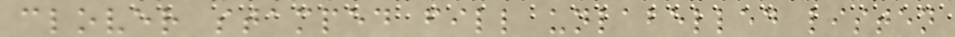clover stamped fill unlabelled listen
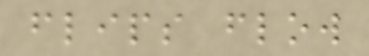flips flow
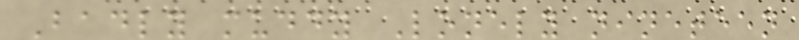Badly muddy Lonely nineteen
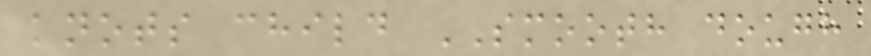knots child SMOOTH dough
